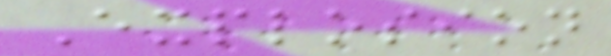Explosion
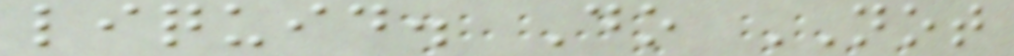liquid. Do NOT
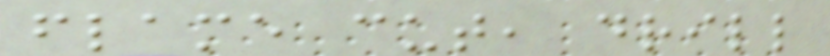flame cut, drill
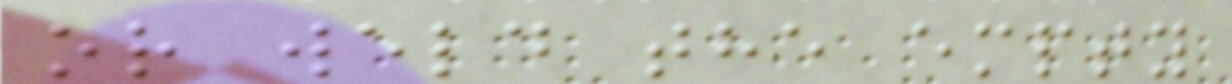or weld the empty
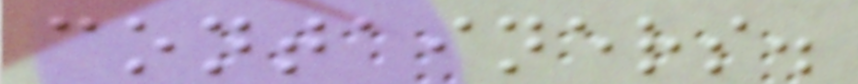containers.
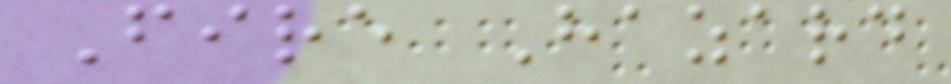Fire Hazard
